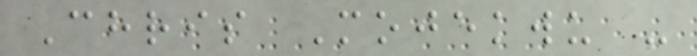Chris Mojekwu -
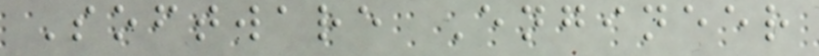Software Engineer
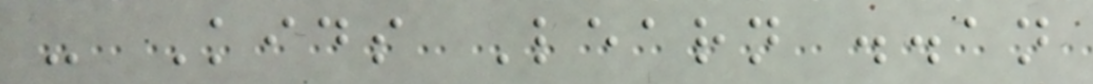- Kids Learn ..an
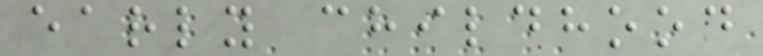early childhood
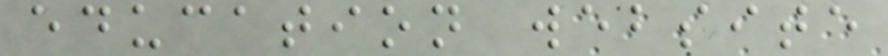education website
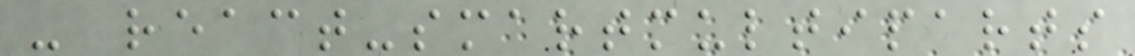- react-smartmultiparts
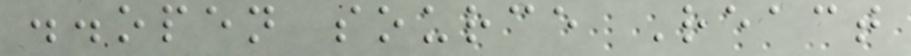..open source React
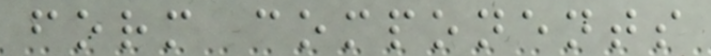form components
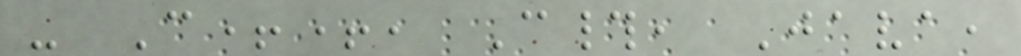- C++, C#, Java,
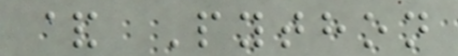& Python
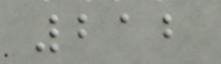212
